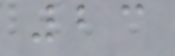23
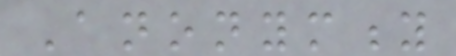Anonymity
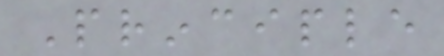Principle
